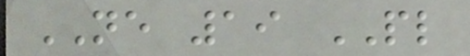NE 19 PL
